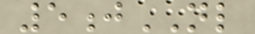5jNL
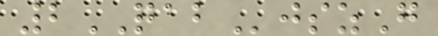2QABjszG
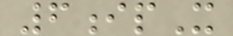6ipX
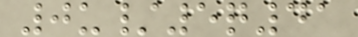0u/5q41
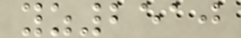yz2510
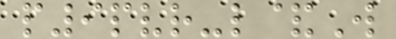p9pvr-l&W
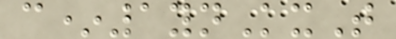c*1ynKxT
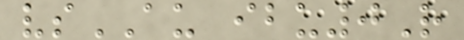vsAU ibu0R
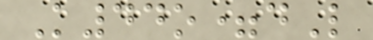K44o=dL
